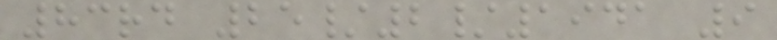83rd 25/2/1941 9
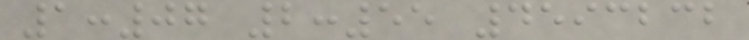1:07 2:55 4593232
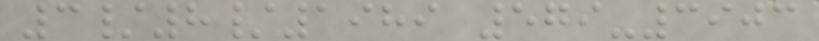3/8/1989 579-3903
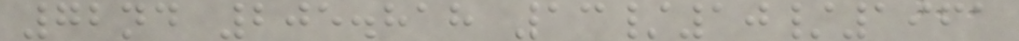72nd 205.818 13/10/1961
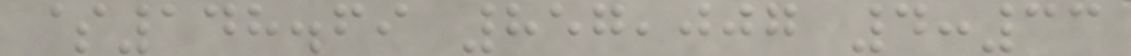$148.69 857,007 4:33
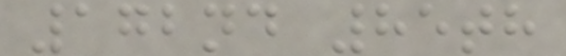172nd 85th
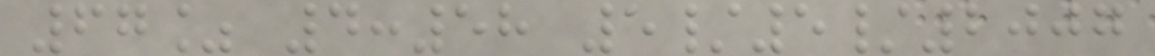67% 4:58 5/5/2007
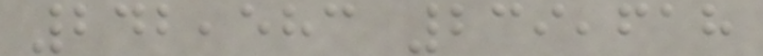242,583 239,618
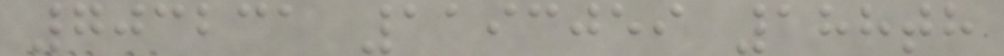703231 1193059 188th
